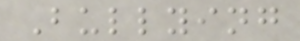Bullying
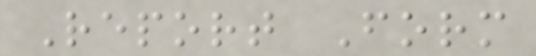Report Form
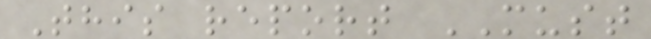This report MUST
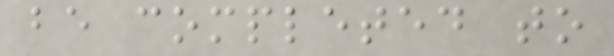be completed to
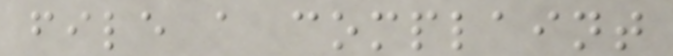file a complaint
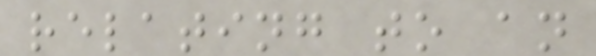relating to an
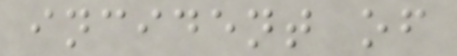incident of
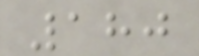180
